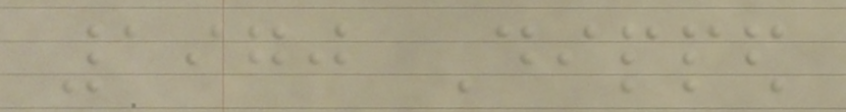1970 Dipped
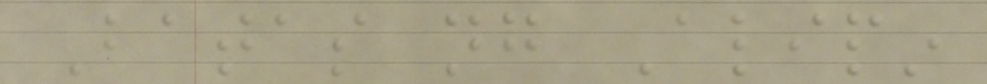Batas ng Alipin
